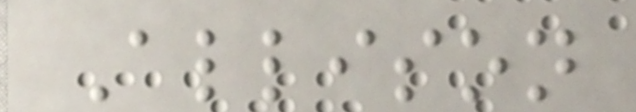Allison
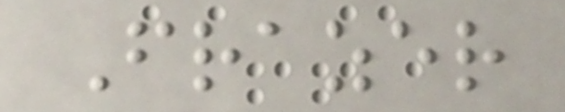Frazer
